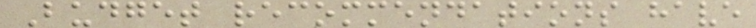Budget recommendations have
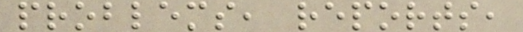problems, reports,
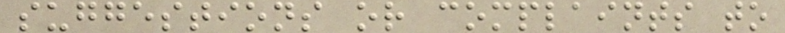suggestions or complaints to
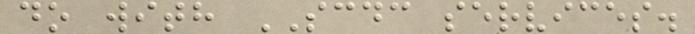do with SCDC services.
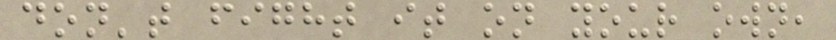don't fight it on your own,
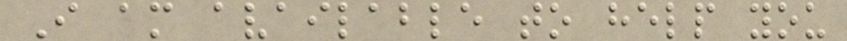I am available to help you
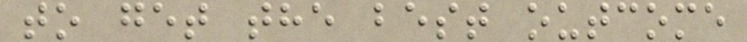to get the best outcome
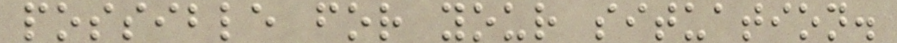possible for your situation.
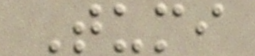Tumi
